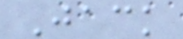Jack
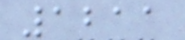1211
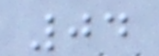04
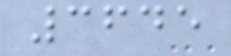3645
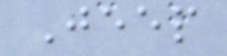Jeep
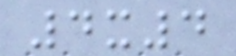4x4
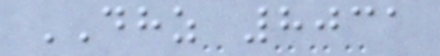DHZ 8031
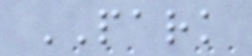PARK
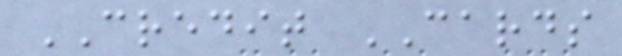CREDIT CARDS
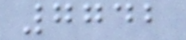7742
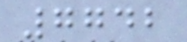7742
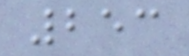253
